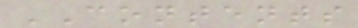CONTENTS
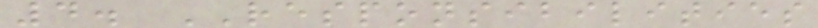4. RESPONSIBILITIES
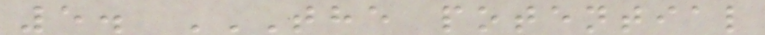5. THE POTENTIAL
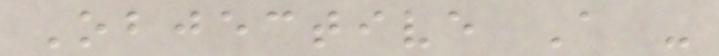Objective A -
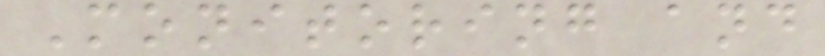Monitoring and
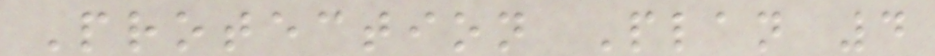Protection Plan 4
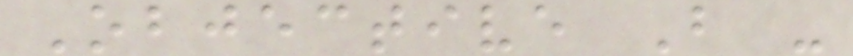Objective B -
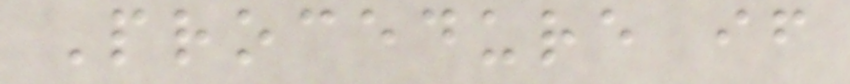Procedure if
